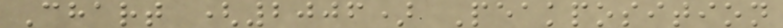Chart (2006) Peakposition
